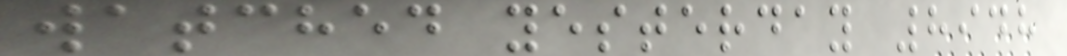watched yesterday 8948
